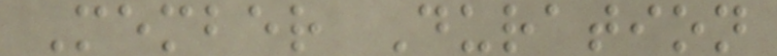Member Duration
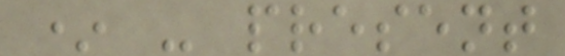* - present
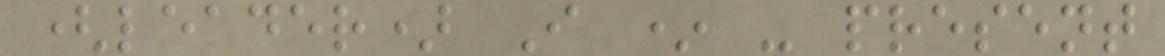(leader) I * - present
